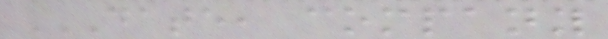DATE, COMPANY
